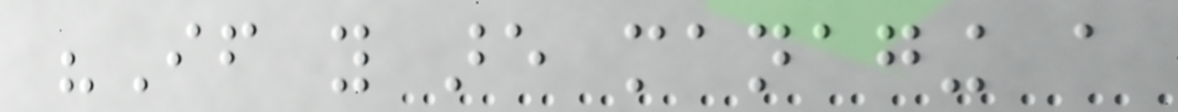"If you are managing a
